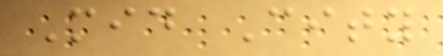Mid City
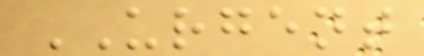URGENT
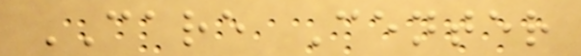CARE Center
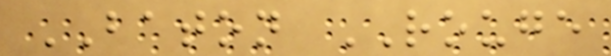BATON ROUGE
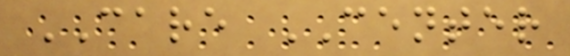CARE CENTER
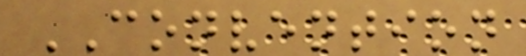CONVENTION
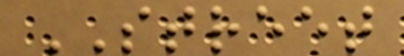STREET
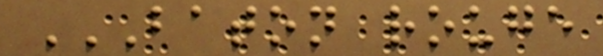BATON ROUGE
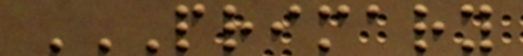PRIMARY
